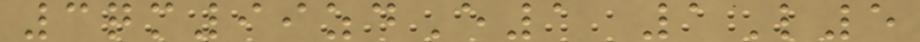3qm99zdE1 1L5
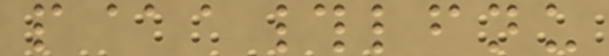p@a#lfnu
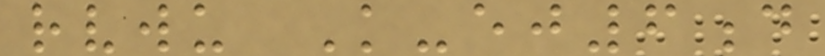rvwu K-ej6d
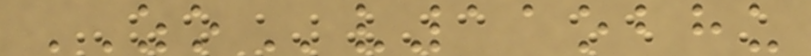ZOv11obhu
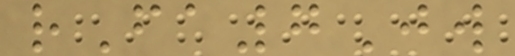rFa7Jw
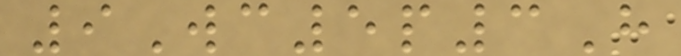9Wc5p3H
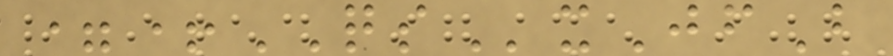=+QSxJfB
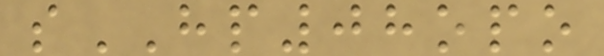sHP08opo
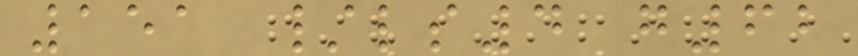151 /ls4 g62
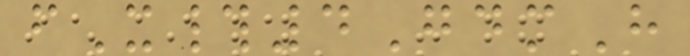fX#4GdmH
